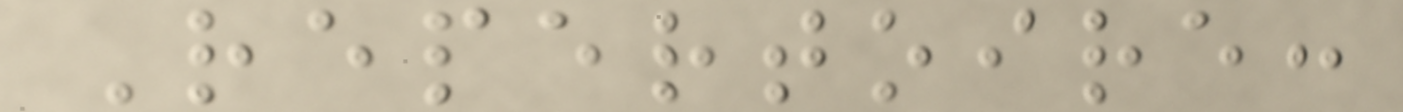Repertoire:
